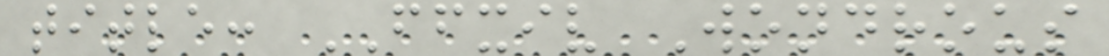title: FFXIV Wondrous
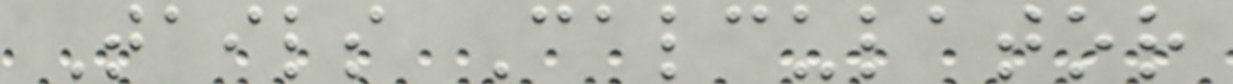Tails Calculator
